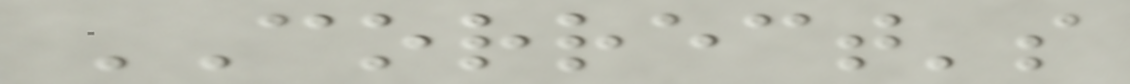CORRECT's
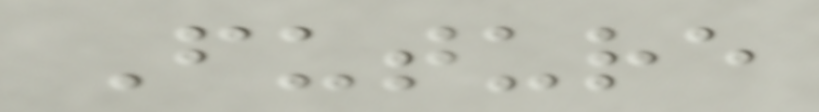Future
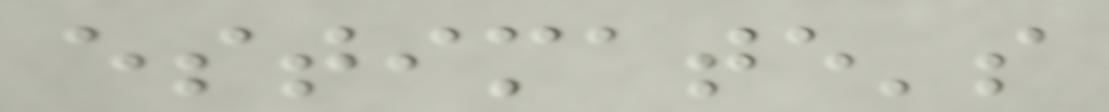estimate's
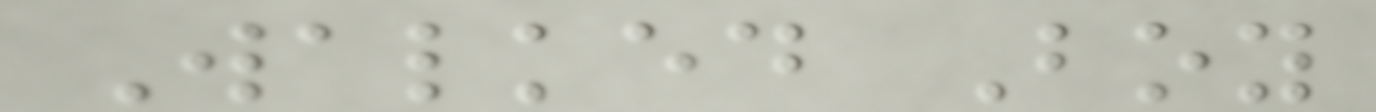Walked Boy
